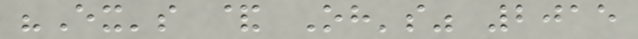"Ex's & Oh's" 2015
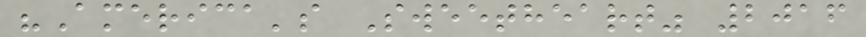"America's Sweetheart" 2016
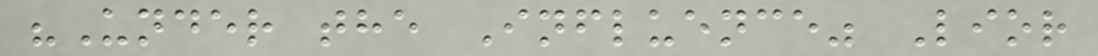"Under the Influence" Lior
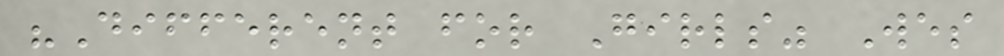"Different for Girls" Wes
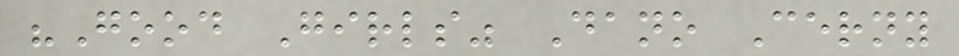"Good Girls" Dano Cerny
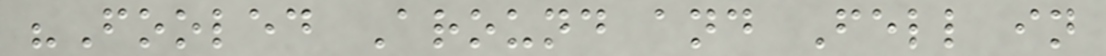"Fooled Around and Fell in
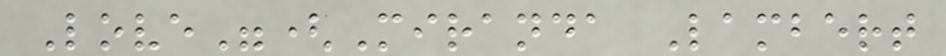Love"(Miranda Lambert
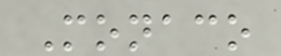Monaco
